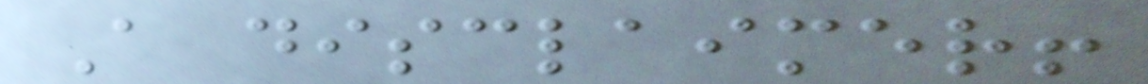A disclaimer!
